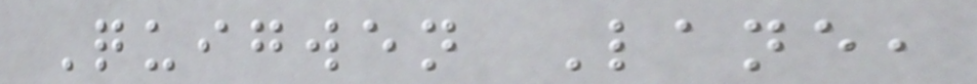Quigwen Lane,
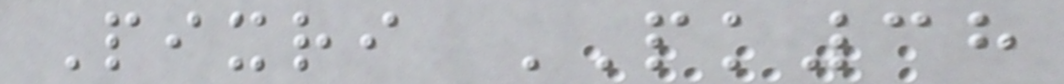Pixri PK38
